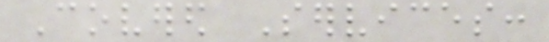Covered Services:
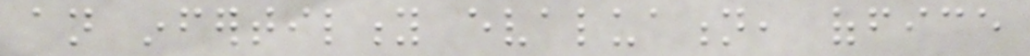an infertility evaluation, office
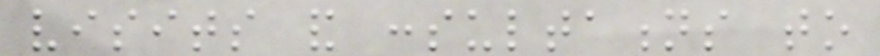visits and consultations to
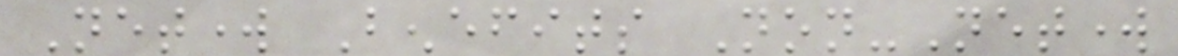Network Benefits Non-Network
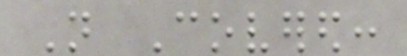Not Covered:
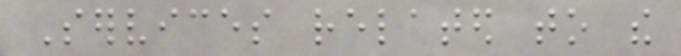Services related to the
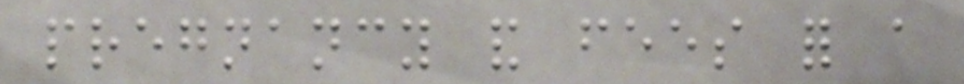pregnancy and fees for a
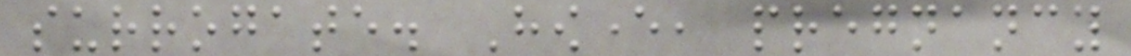surrogate. However, pregnancy
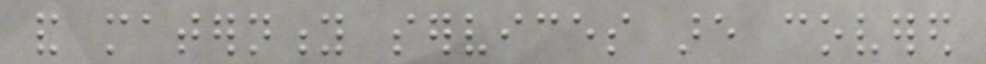and maternity services are covered
